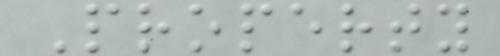Property
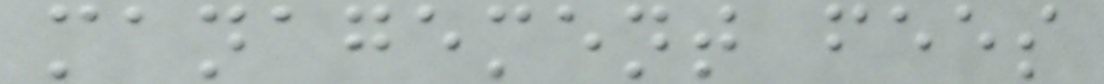management fees
